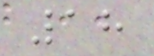18
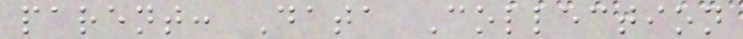parent: Data Collection
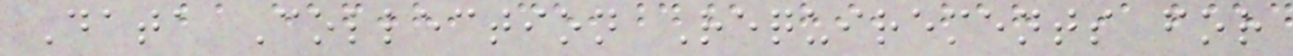Data Collection Requirements for
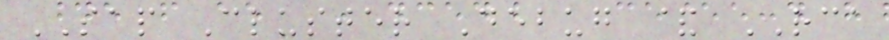SAP Cluster Debug & RCA
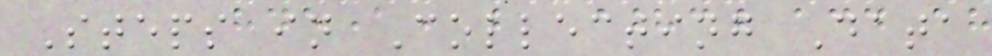Steps in Collecting Data
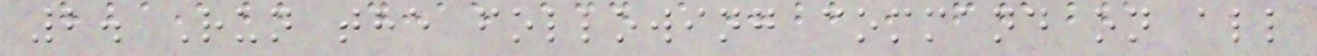2. Run the following command on all
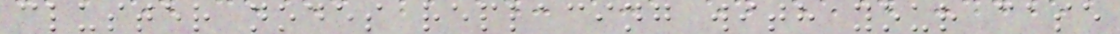cluster nodes replacing with your case
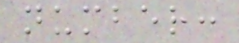number:
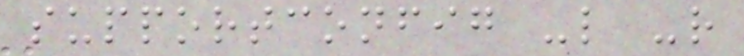supportconfig -l -r
